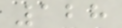128
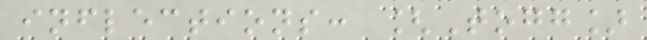inflections: [Togg]
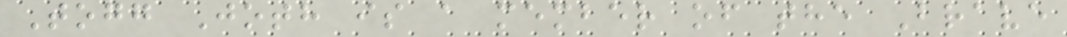Togg Joth is a member of the Brave
